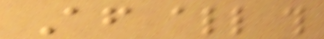After all this
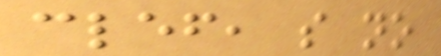clef, so no
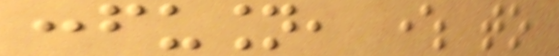confusion, where to
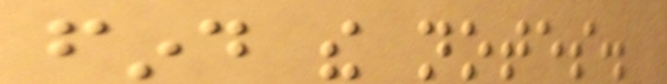find the notes.
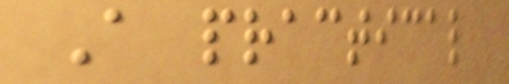A practical
